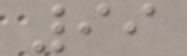99
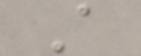A
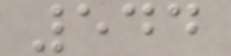544
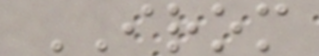IROM
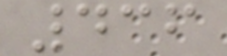436
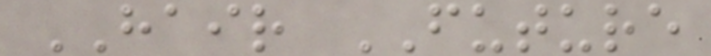HAIR FUTURE
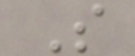S
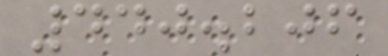440.206
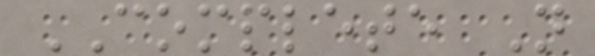COMPLETE N
